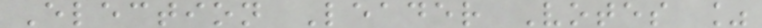Election Leader Votes %
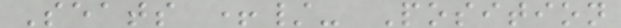Seats +/- Position
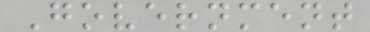Government
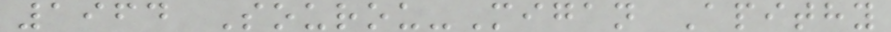1964 Sourou-Migan Apithy
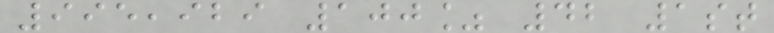995,929 100% 42 1st
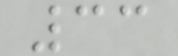33
